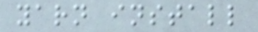yarn install
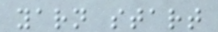yarn start
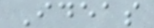Ideas
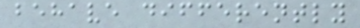behave differently
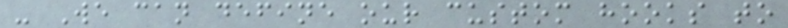- We can define our custom hooks to
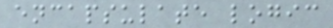encapsulate logic
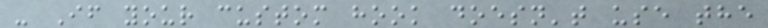- If your custom hook doesn't use the
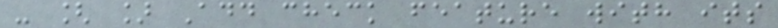- [ ] Add check feature with its
